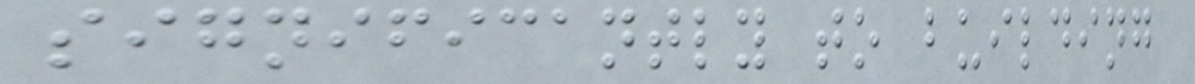significantly to building
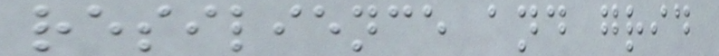resilience and grid
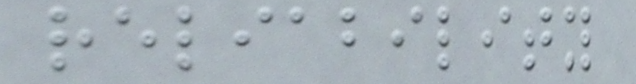reliability
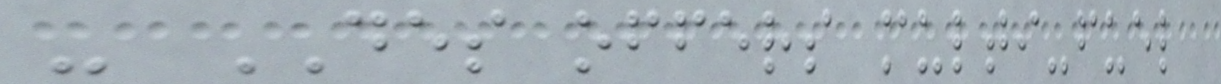- DES offers multi-fuel
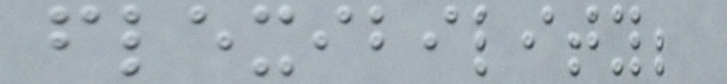flexibility;
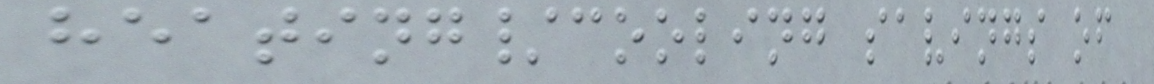heating/cooling savings of
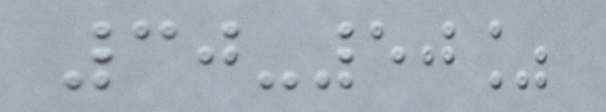30-50%
